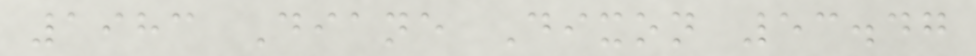1983 Diane Dixon 53.47
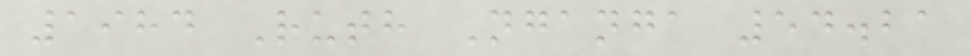1984 Ruth Nganga 54.21
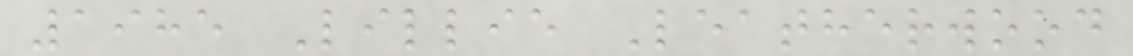1985 Lillie Leatherwood
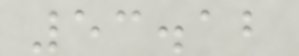53.12
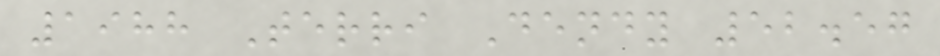1988 Terri Dendy 52.57
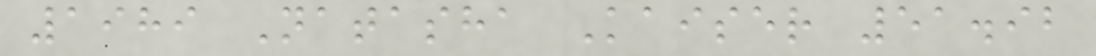1989 Natasha Kaiser 51.92
